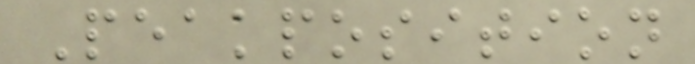Peakposition
